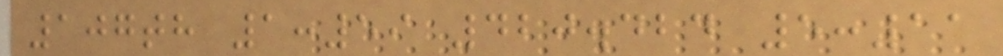107th 1:59 420.424 5:11
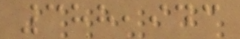388,943
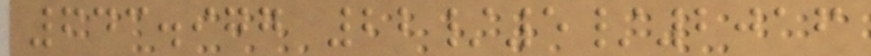643.977 22/5/2016
